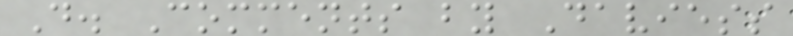D. Comments by Daviess
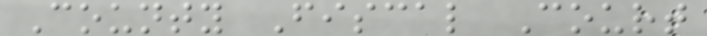County Fiscal Court
